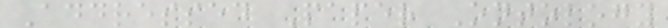Addressed Paper Ontology
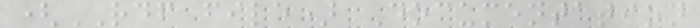(RDF file) Documentation
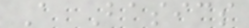A Basics
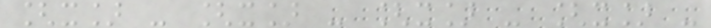[x] - [x] - [x] - [x] -
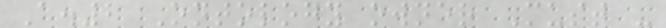A.2 Ontology owner Must -
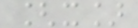[x]
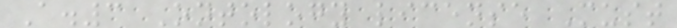A.3 Ontology license Must
